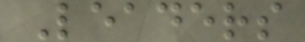Leaders
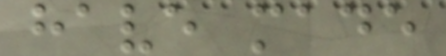have made
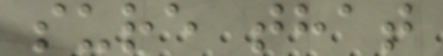sure that
